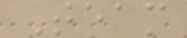Team
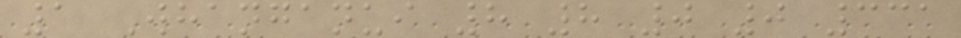1 Whanganui 8 8 0 0 331
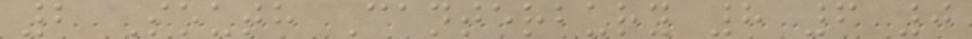2 South Canterbury 8 6 0
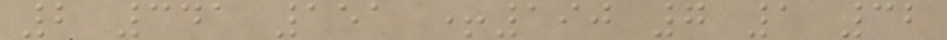2 341 151 +190 7 1 32
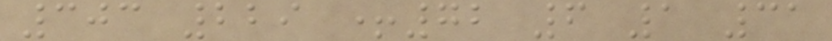303 229 +72 6 1 31
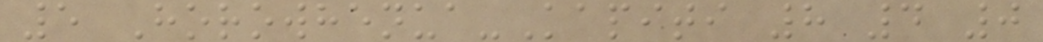5 Horowhenua-Kapiti 8 4 0
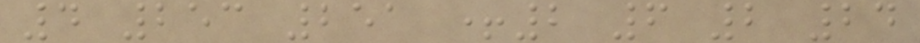4 253 251 +2 6 2 24
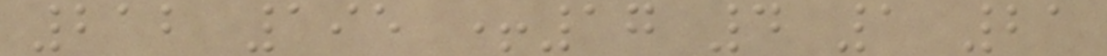212 195 +17 4 1 21
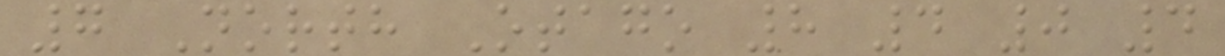7 North Otago 8 4 0 4
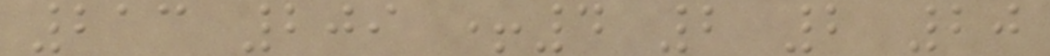213 209 +4 2 2 20
